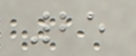25
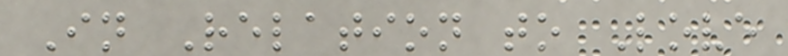In Relation to Love
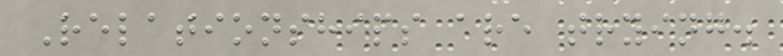Relationships are trying.
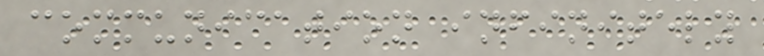communication infinitely
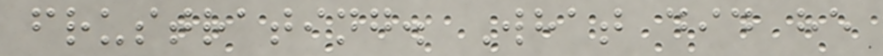frustrating. What did he
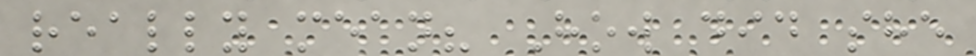really mean? How did she
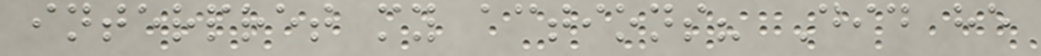interpret my actions? Did he
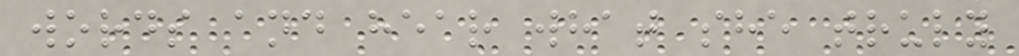words and hear what she truly
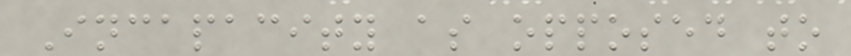Incapacity as opposed to
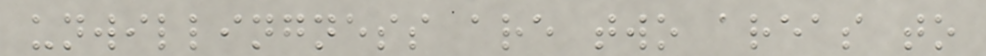unwillingness are two areas to
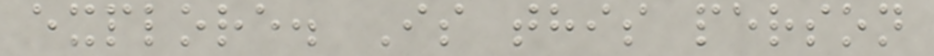explore. Is this person
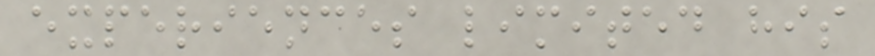experiences limited his
